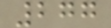277
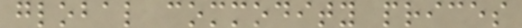global commodity prices
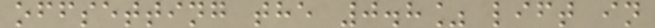offsetting the 0.8% lift in
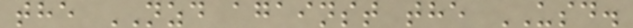the NZD against the USD.
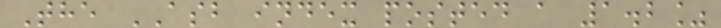The ASB index posted a 1.2%
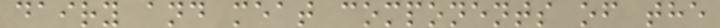dairy and meat components of the
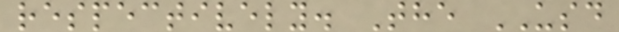respectively. The USD
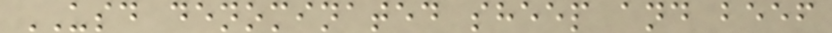USD denominated sheep and beef
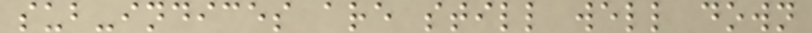sub-indices are still well down
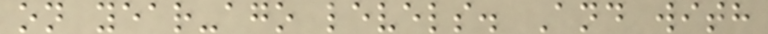on year-ago levels. And with
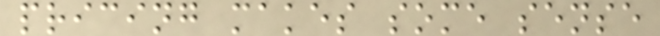pricing makes some sense
